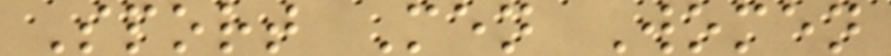Sport Men Women
